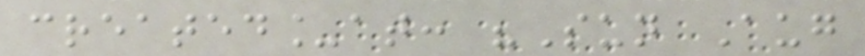created_at: "Sun Aug
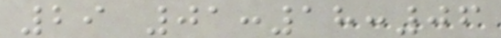29 01:18:06
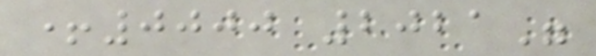+0000 2021"
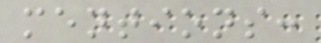mentions:
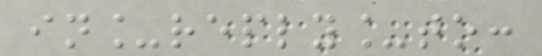in_reply_to:
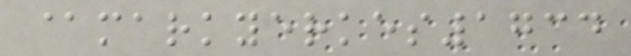@markyerkes1734
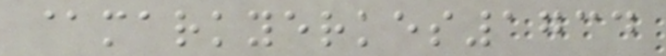@markyerkes1734
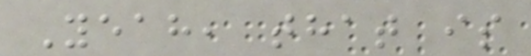Yeah, that is
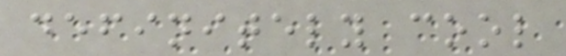definitely cool
